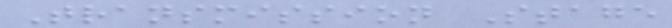Transmission Stage
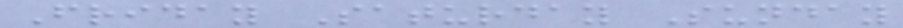Friday Saturday Sunday
